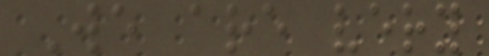We are very
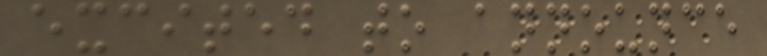excited to announce
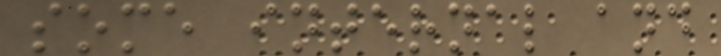some internal and
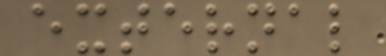external
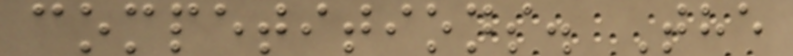competitions. The
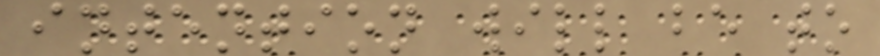intention will be to
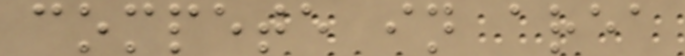compete in area
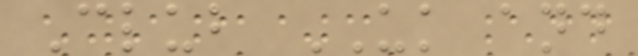Club UK and
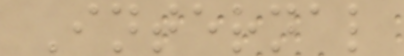Internal
